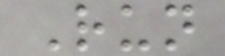Run
